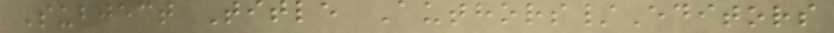Subject Title Authors/Editors
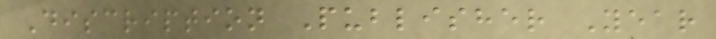Discription Publisher Year
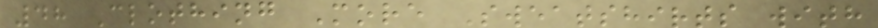48 Clothing More Sweatshirts with
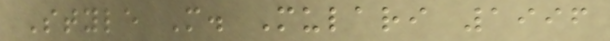Style M. Mulari 1996
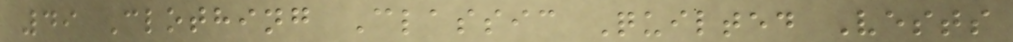49 Clothing Classic Quilted Vests
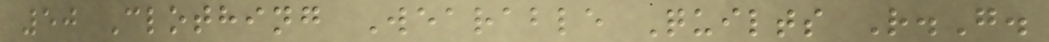50 Clothing Wearable Quilts R.G.
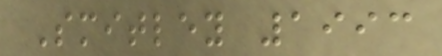Smitley 1993
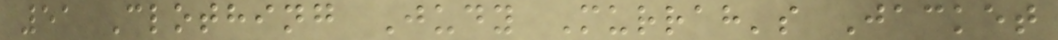51 Clothing Judy Murrah's Jacket
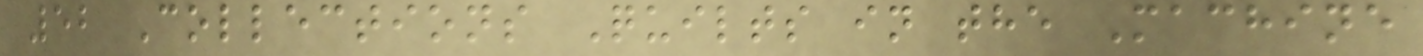52 Collections Quilts in the Machine
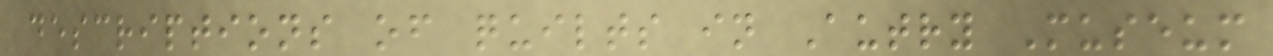descriptions of quilts in Autry Museum
